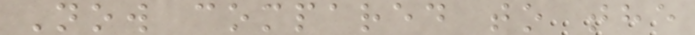Now compared to the
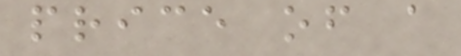price of a
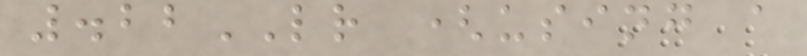.22LR (using a
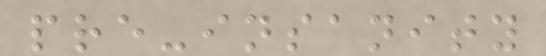pre-insanity
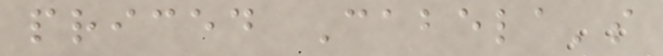priced Cabela's
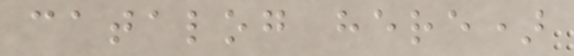catalog here)
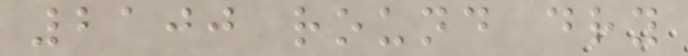2100 round dry
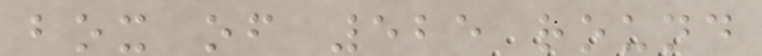box of 525 round
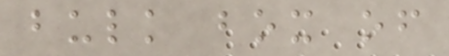bulk box of
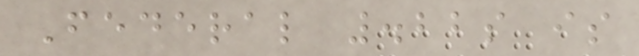Federal .22s is
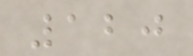120
